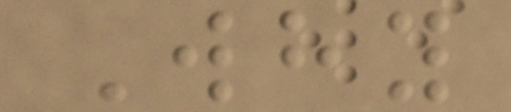Why
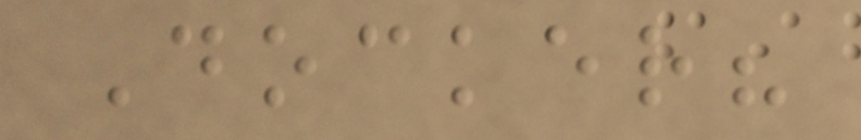Docker?
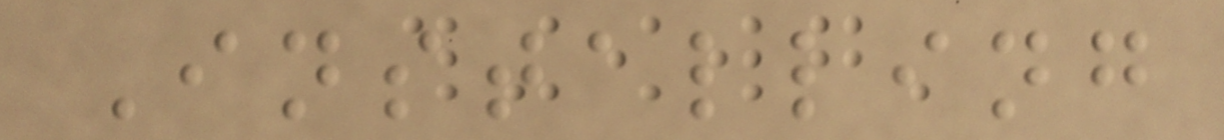Installing
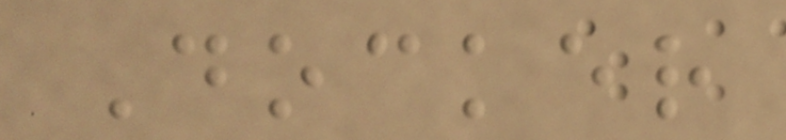Docker
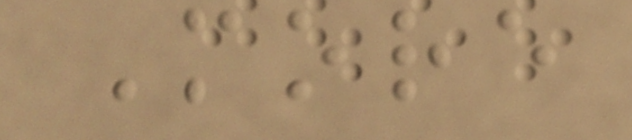More
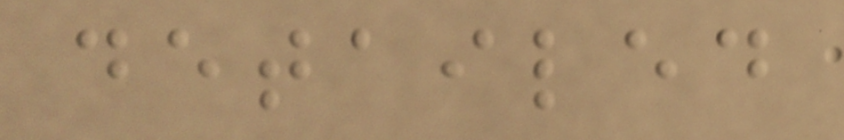detailed
